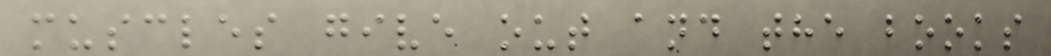muscles give out and the books
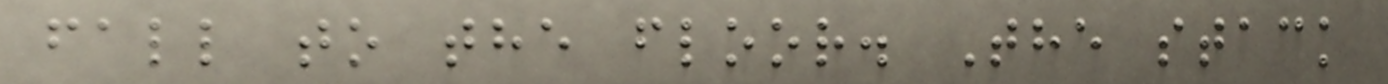fall to the floor. The stack
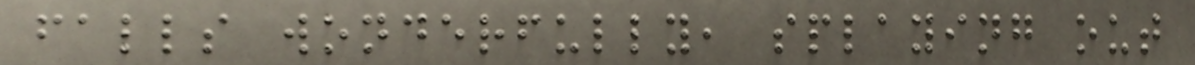falls wonderfully, splaying out
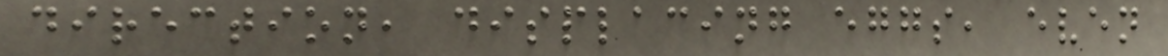direction, displacing eggs, even
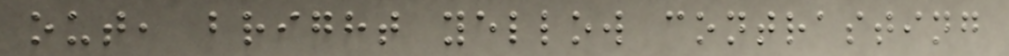out, bright yellow contrasting
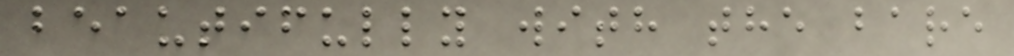beautifully with the bare
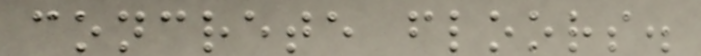concrete floors.
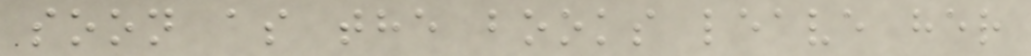soon as the books leave her
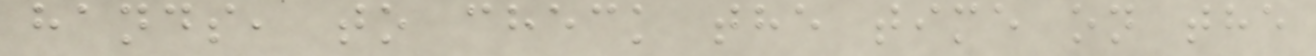hands, to check the time on the
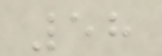58
